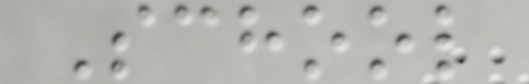School
